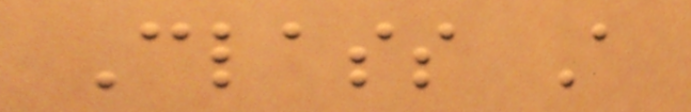Class A
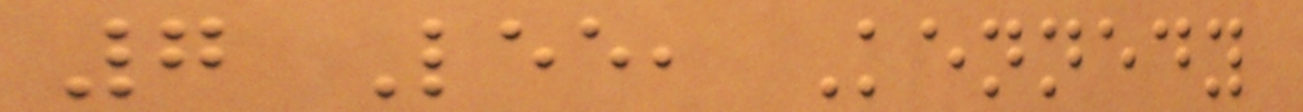7 Lee, Kennedy
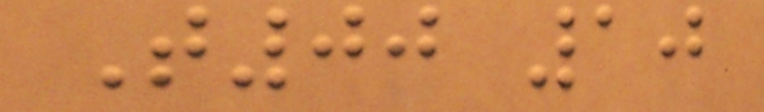T00 10
